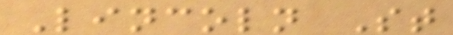Lincoln St
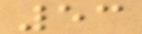53
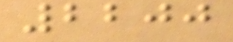2200
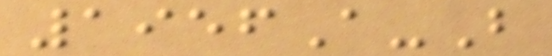1956A-B
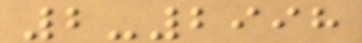2-2998
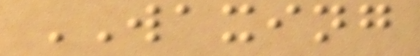WAXING
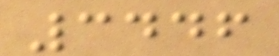3446
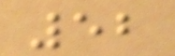52
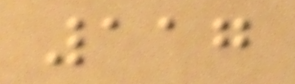117
